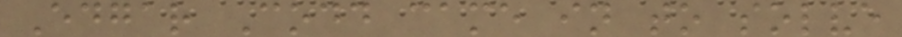Edgar Codd came in to solve
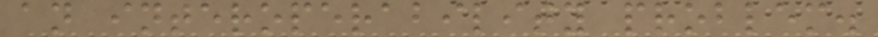an interoperability problem.
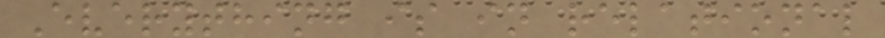Everything is in relational
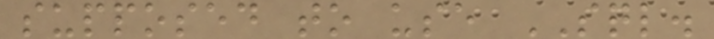supposed to use SQL.
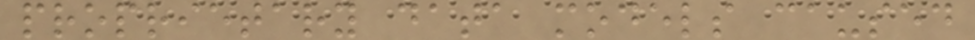proprietary data models caused
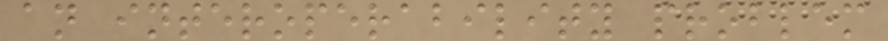an interoperability problem
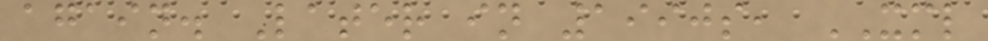again. Later in 1990s, XML
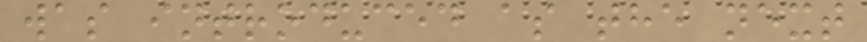was introduced as the next
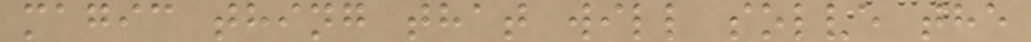magic thing that will solve the
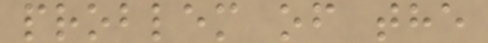problem of the
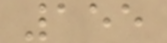155
